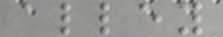alley
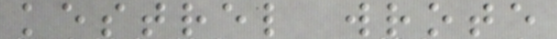kestrel wrote
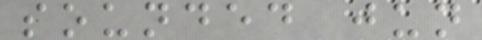sounded jun
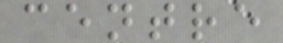centre
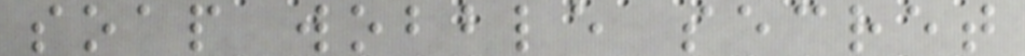soap wobble secret
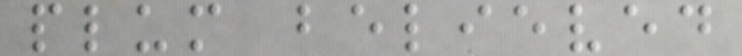plum believed
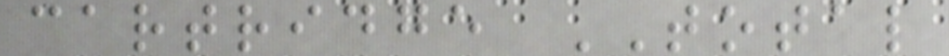cartridge TOTAL
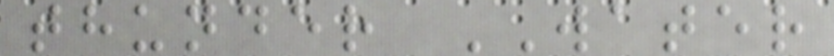thunder WATER
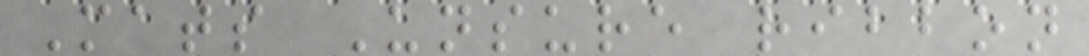Mats Unsure ribbon
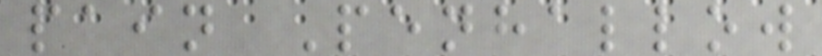pain Penhallow
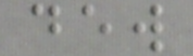dew
